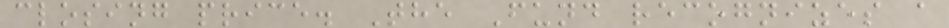closing price. The Fund recognizes a
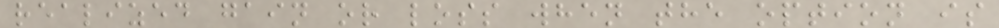realized gain or loss when the option is
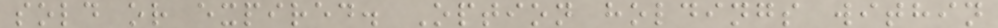sold or expired. Option holdings within
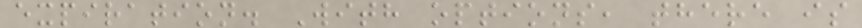expiration. With options, there is
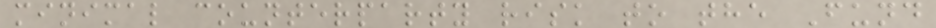minimal counterparty risk to the Fund
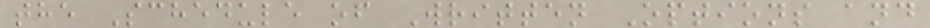the Schedule of Written Options and
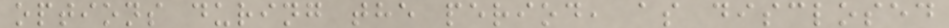options during the period, as disclosed
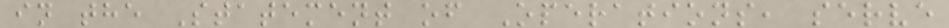in the Statement of Operations, serve
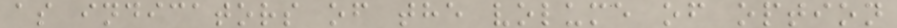as indicators of the volume of option
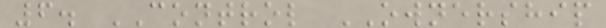6. CONTROL OWNERSHIP
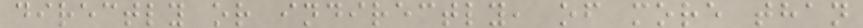directly or indirectly, of more than
